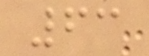63
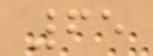65
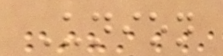Union
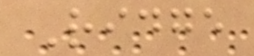Ridge
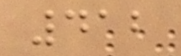412
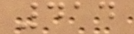414
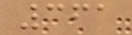361
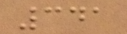341
